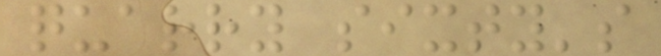quarry sixty's
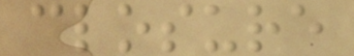closure
